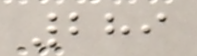289
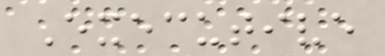Executive
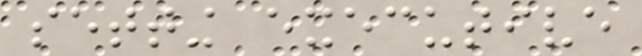setting executive
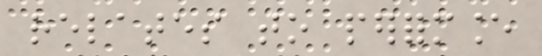relates to performance
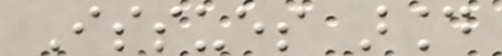Issues around
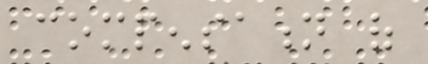compensation of
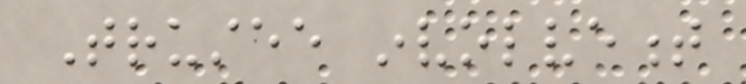Trustee involvement
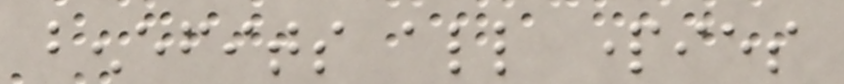benefits all parties
